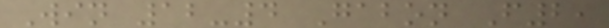Win 12-4 Gabon F2,
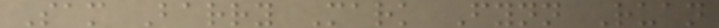Sam Barry Mark Fynn Ruan
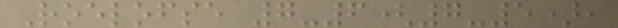Roelofse 7-6(7-5),
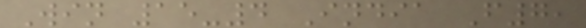Win 15-4 India F7,
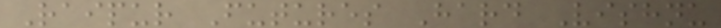Raipur Futures Hard Vishnu
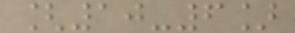[10-6]
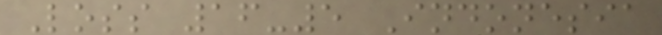Loss 16-5 Indonesia
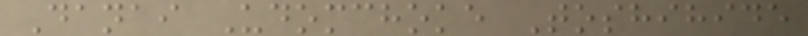Danai Udomchoke Toshihide
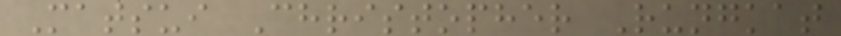Matsui Christopher Rungkat
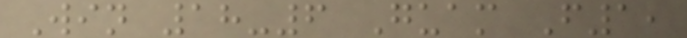Win 18-6 Guam F1,
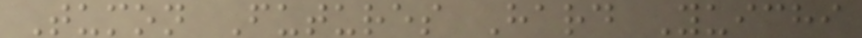Tumon Futures Hard Yuichi
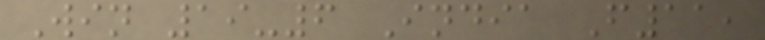Win 19-6 India F11,
